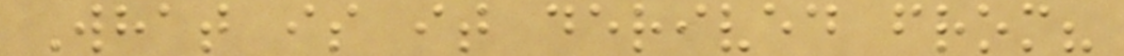What is it derived from?
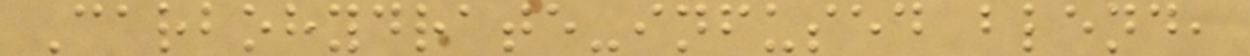Carbohydrate-infused blend,
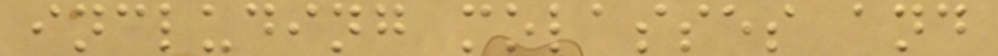including molasses and
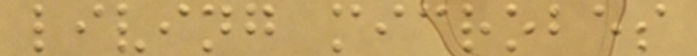living microbes
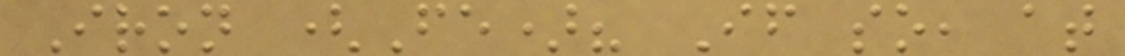Iron (Fe)? If so, at
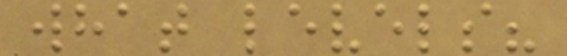what levels?
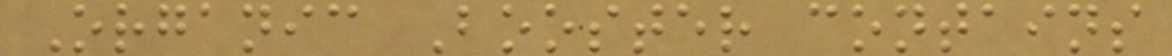Organic Booster contains
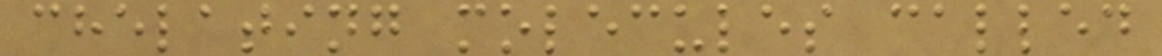chelating molecules called
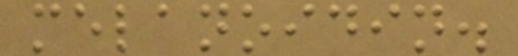melanoidin.
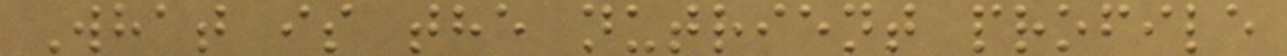What is the nutrient profile
